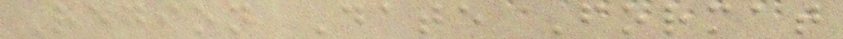Region Date Format
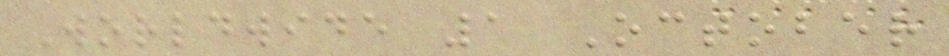Worldwide 1 October
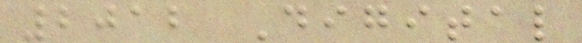2012 Digital
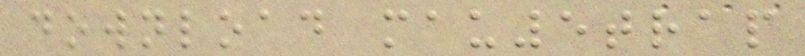download mau5trap
